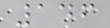146
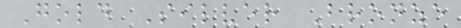Gold Silver Bronze
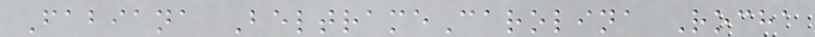Fabiana BeltrameCarolina Rocha
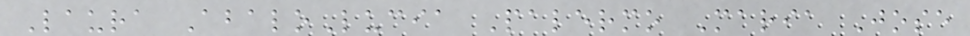Laura AbaloLucia Palermo Maria Jose
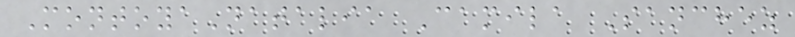MontoyaNatalia Camila Sanchez
